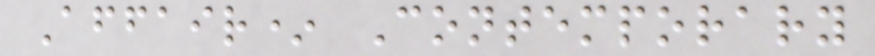Affair* Contemporary
